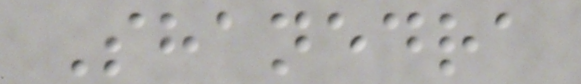Shanedra
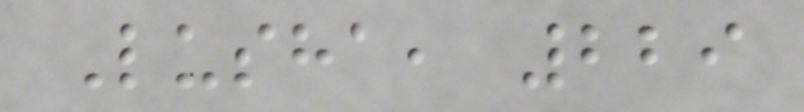Lusha, 229
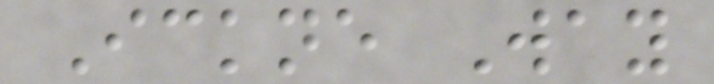Ickne Way
